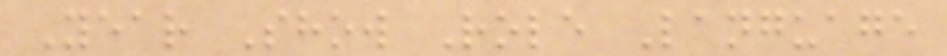Year Show Role Language
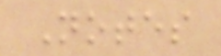Notes
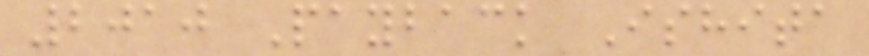2010 Payback Ishita
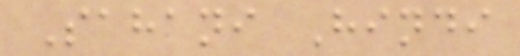Sahani Hindi
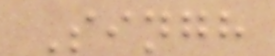Singh
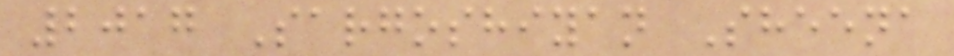2017 Sargoshiyan Sheena
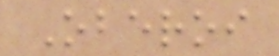Oberoi
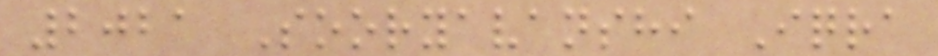2021 Sooryavanshi Iqra
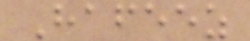Hafeez
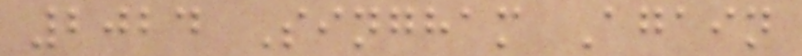2024 Singham Again
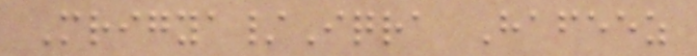Mrigya/Iqra Hafeez
